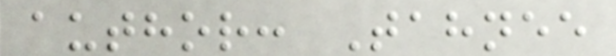author: Tahnee
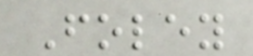Foley
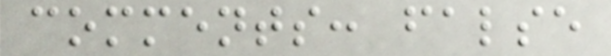comments: false
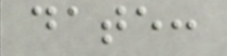date:
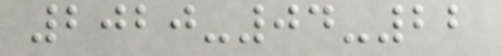2020-04-22
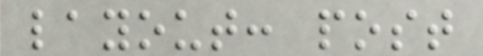layout: post
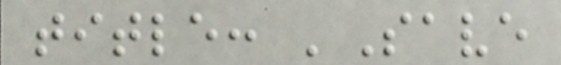title: 'Save
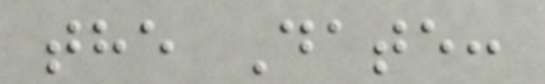the Date:
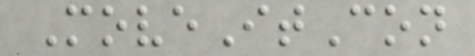MoveItCon
